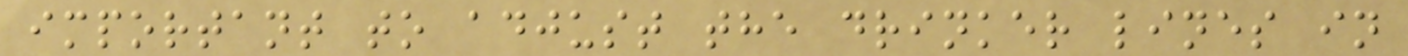important to adjust the drinker lines in
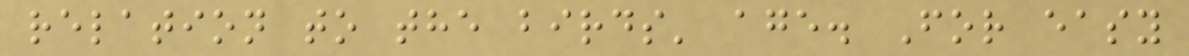relation to the birds' age. For easy
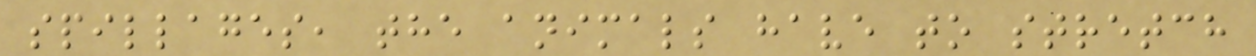spillages, the animals have to stretch
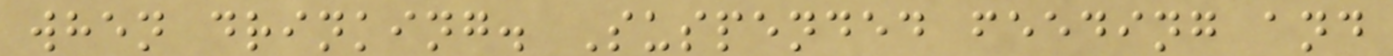when drinking. Suspended feeding and
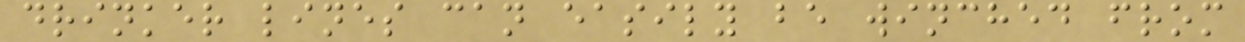drinker lines can easily be winched from
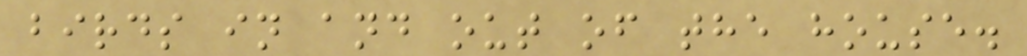birds in and out of the house.
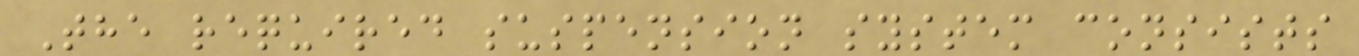The required suspension system consists
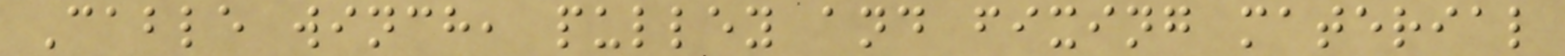Cable winch, pulley and fixing material
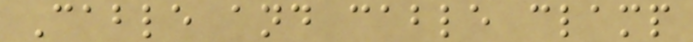Cable and cable clamp
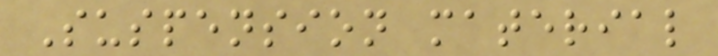Suspension material
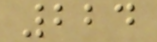224
